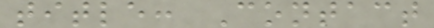title: Contact
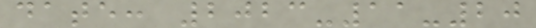date: 2023-11-20
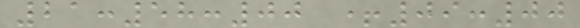21:58:00 +09:00
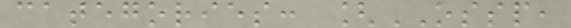categories: [OSSP,
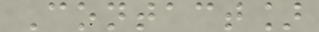Contact]
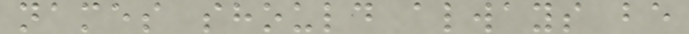names should always be
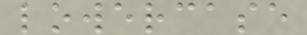lowercase
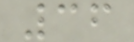36
